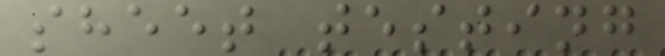sheet testing
